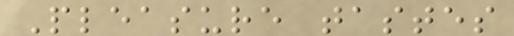Pleasure tastes
